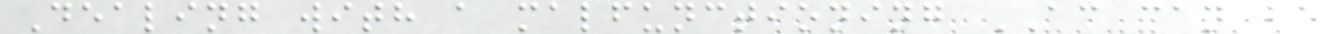Dealing with a malfunctioning AC can be
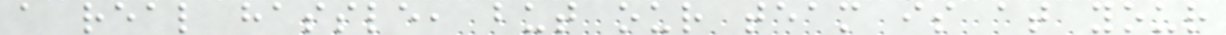a real hassle, but our team is at your
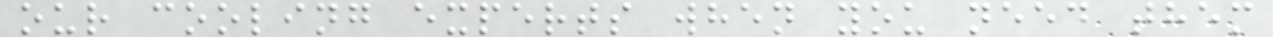our cooling experts when you need them
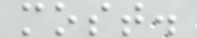most.
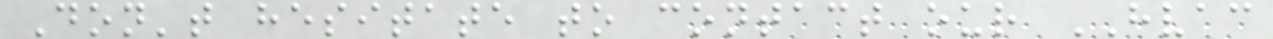Don't hesitate to contact our HVAC
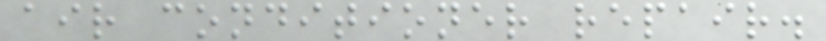air conditioner repair.
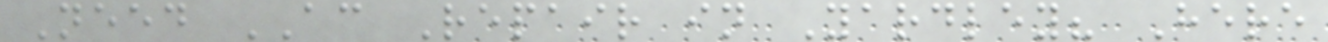Need AC Repair in Yardley? Here
